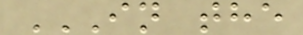IN THE
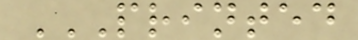PRINTED
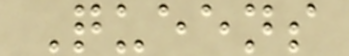Queens
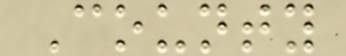County
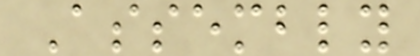Assembly
